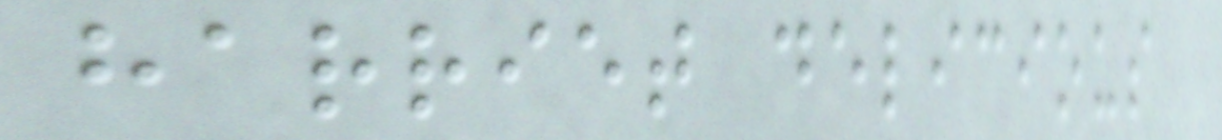harriet delicious
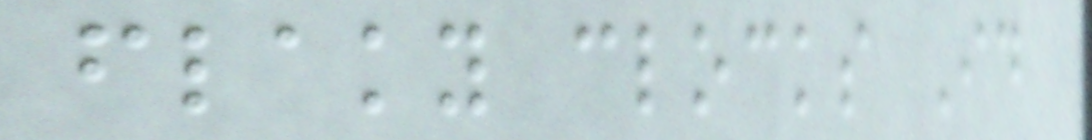flaky clocks Id
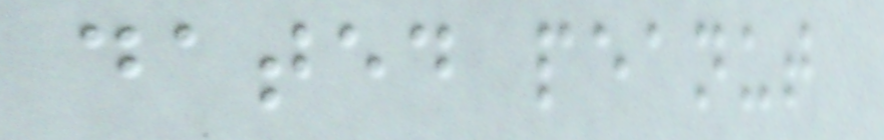dated peanut
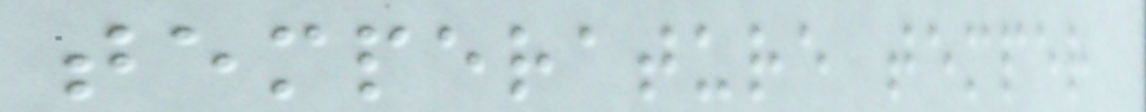temperature temper
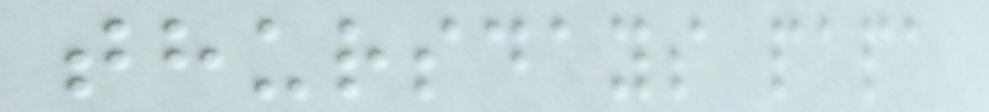thursdays papa
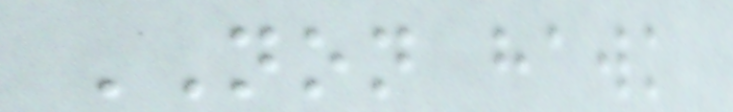NON hawk
